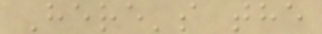Here's the
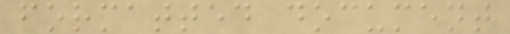formatted document
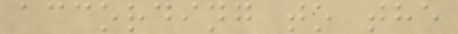according to the
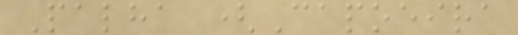Palha (Capoeira
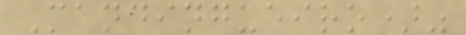Mandingueiro)"
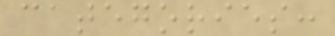categories:
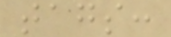tags:
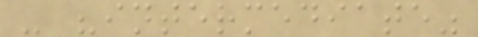- "intermediate"
